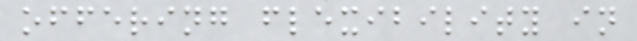offering flexibility in
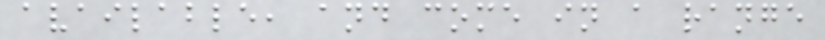available, and come in a range
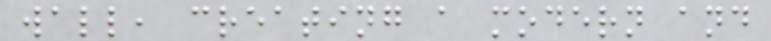wall, creating a modern and
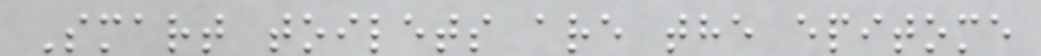Smart toilets are the epitome
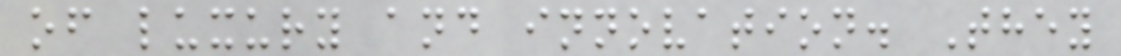of luxury and innovation. They
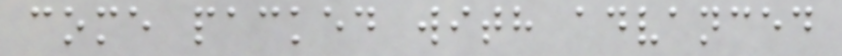come packed with advanced
